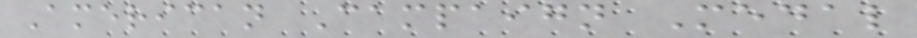American Campaign Medal
